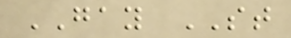GAY ST
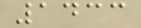1433
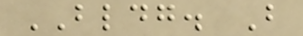BLDG. B
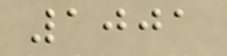1001
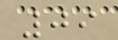09
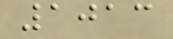1013
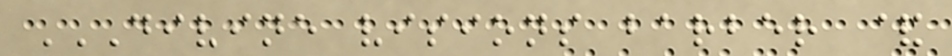DIVINE VISIONS BARBER &
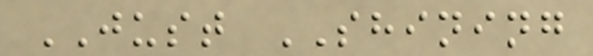JUST SHINING
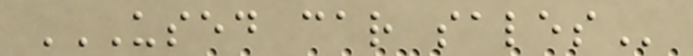USED CAR SALES
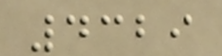4329
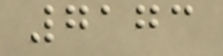7173
